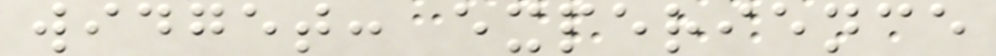widget: experience
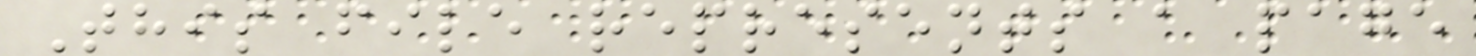This file represents a page
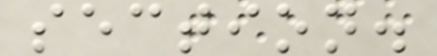section.
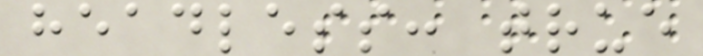headless: true
